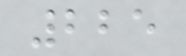225
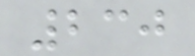230
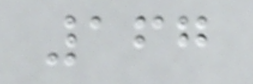167
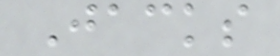Jacks
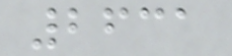2631
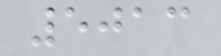5013
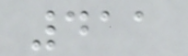411
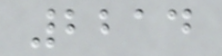2214
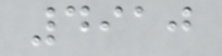4910
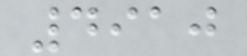4910
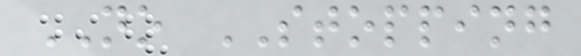NO STOPPING
